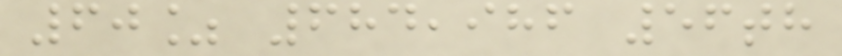60% 684,986 56th
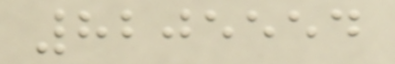8205554
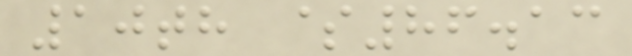10th $86.13
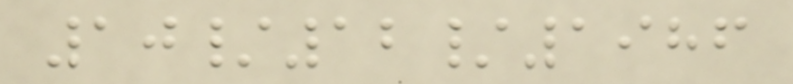10/12/1986
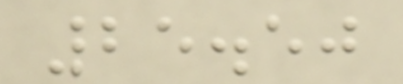25.50
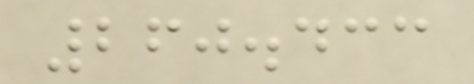260.433
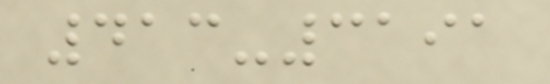413-3191
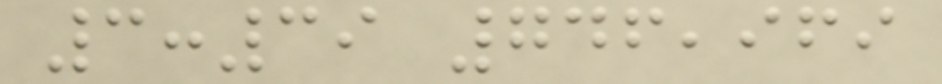3:39 746,969
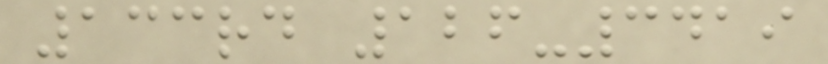133rd 126-3419
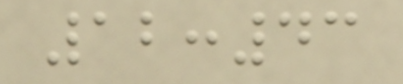12:43
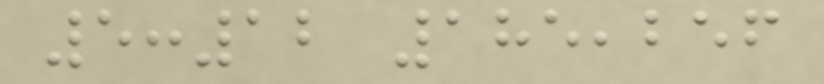5:12 185,256
